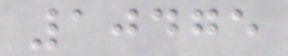10475
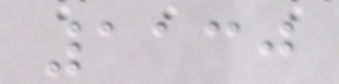1130
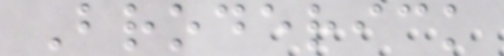Broderick
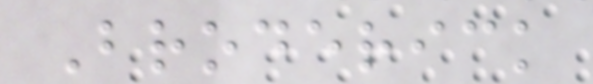Broderick
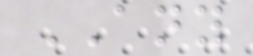ANY
